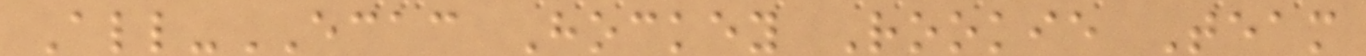All-ECAC Hockey Rookie Team
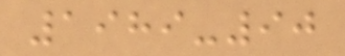1989-90
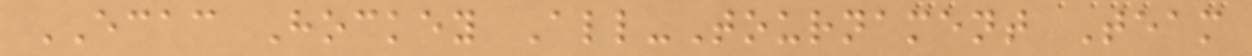ECAC Hockey All-Tournament Team
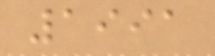1991
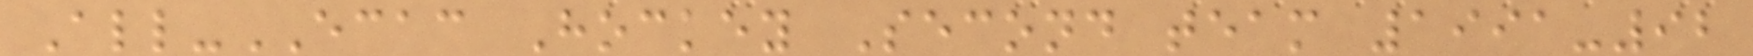All-ECAC Hockey Second team 1991-92
